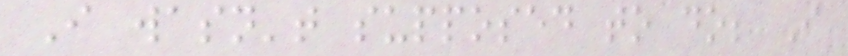I wasn't supposed to do; I
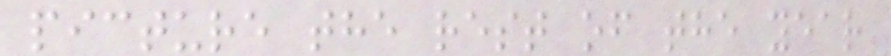picture the rest of the year
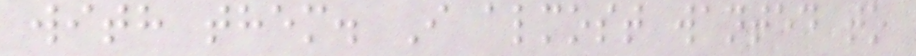with them. I almost wanted to
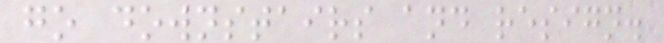go downstairs and resign.
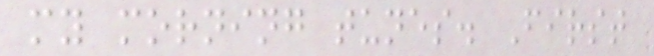my morning tunes. First
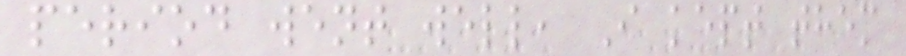period went well, I kept them
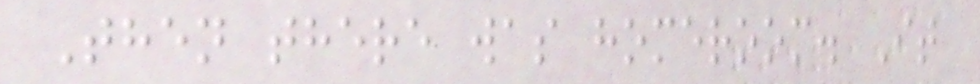Then there was homeroom. It
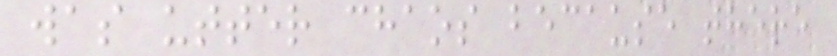was utter chaos because there
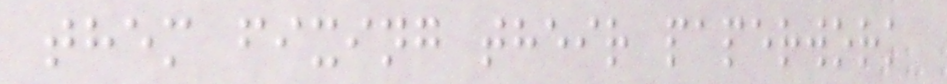them fixing their paperwork
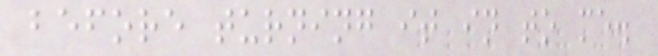before turning it in to me.
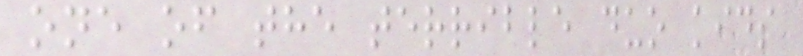one of the terrible duo kids
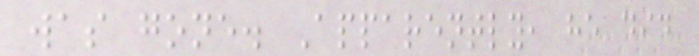was gone. Apparently, he did
